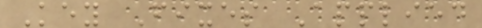Key Fixes Applied
